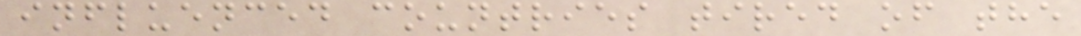influenced countries tired of the
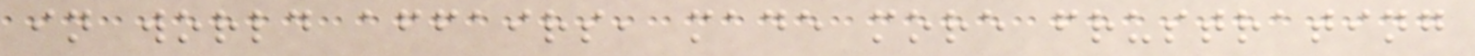in world affairs, made more frustrating
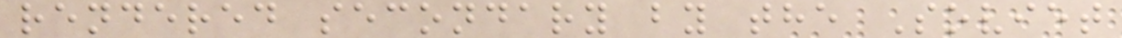rendered secondary by the Soviet
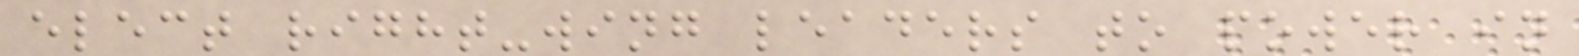elect right-wing leaders to power in
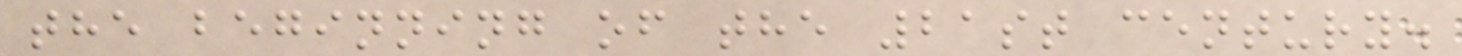the beginning of the 21st century.
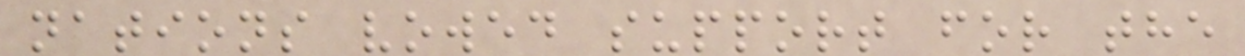nations vowed support for the
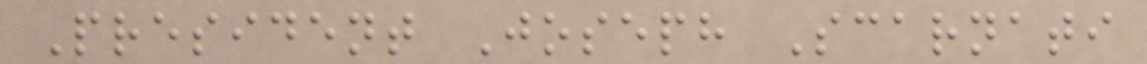President Joseph Scarnati
